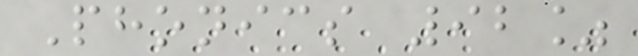Phonics 92%
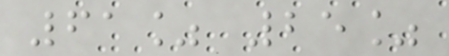61% 25%
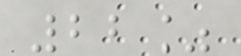22%
